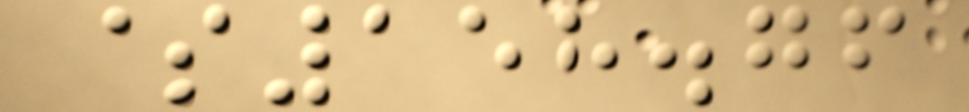$158.76
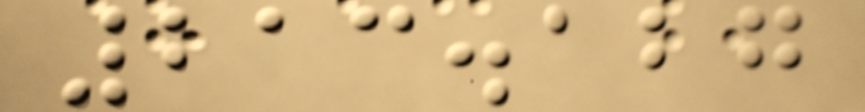213.127
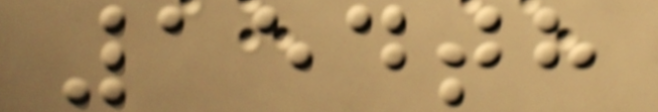154th
